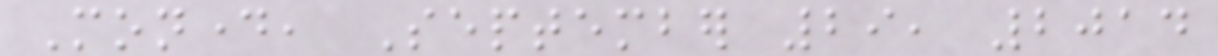Monday, September 29, 2014
